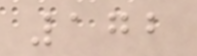172
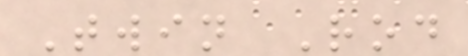Twin Rod
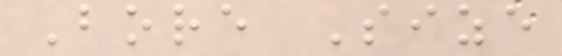Bore Size
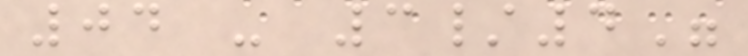04 - 3/4"
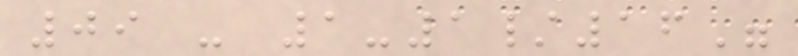09 - 1-1/16"
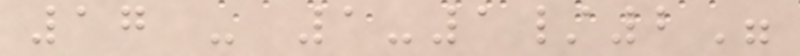17 - 1-1/2"
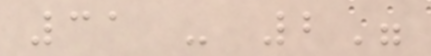31 - 2"
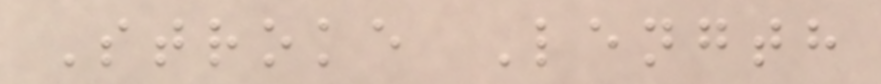Stroke Length
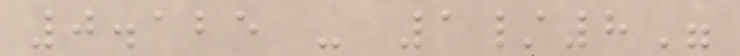0.125 - 1/8"
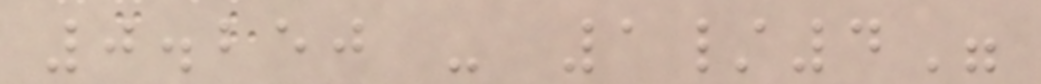0.250 - 1/4"
